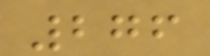276
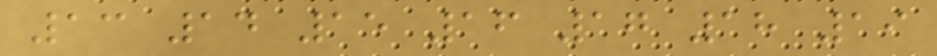13 14 15 16 17 18 19
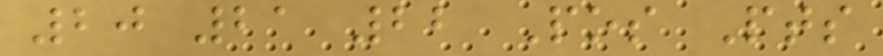20 21 22 Pos Pts
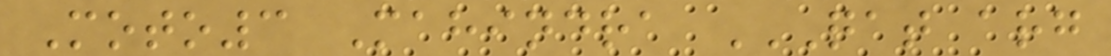Moto3 Mahindra QAT ARG
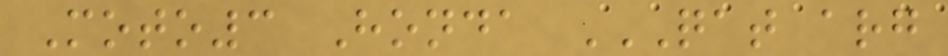Moto3 Honda QAT ARG
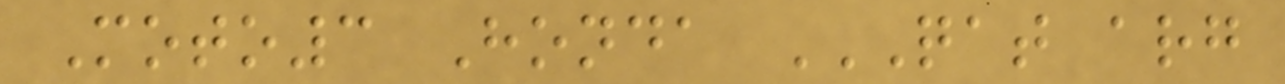Moto3 Honda QAT ARG
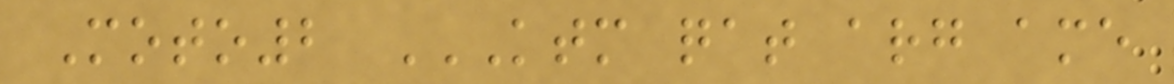Moto2 KTM QAT ARG AME
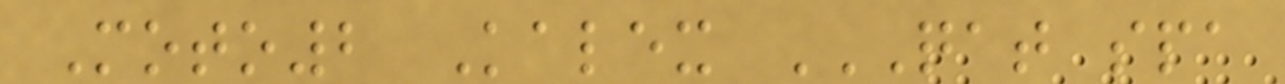Moto2 Kalex QAT SPA
